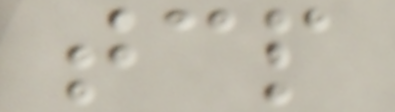tcp
